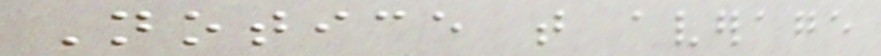Notice that average
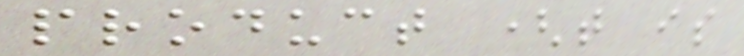product (that is
